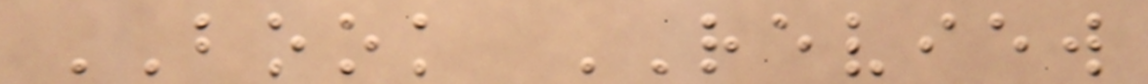BOOK REVIEW
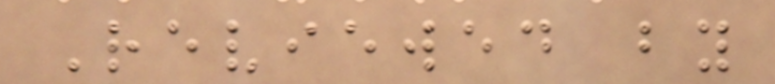Reviewed by
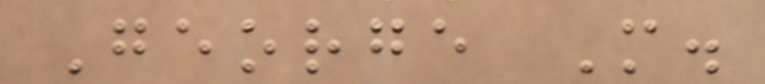George M.
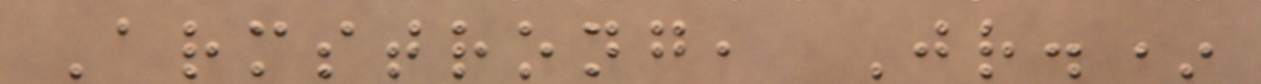Armstrong, Jr.*
